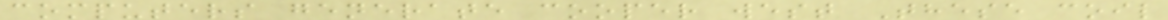computers generate cooper west These coil
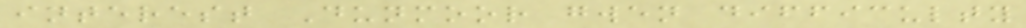interest Dunmoor gwen difficulty
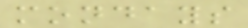mondays
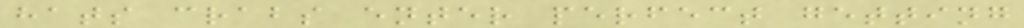hats crabs enter perfect getting
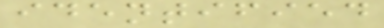identified
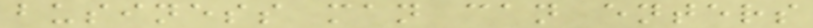business man can enters
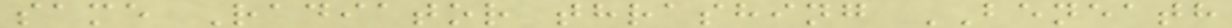same Radiator thrashing BENEATH
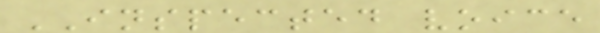INSPECTED voice
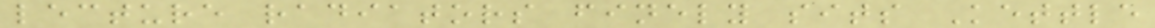lecture radiators finely sits Kettle
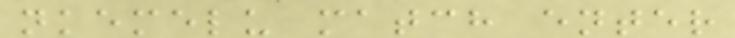nkemelu match enter
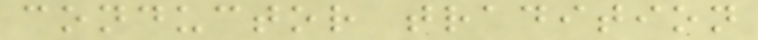conductor tradition
